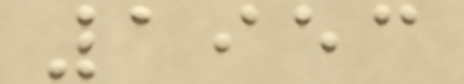1953
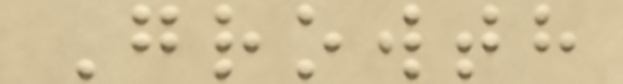Growth
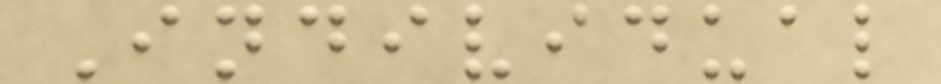Individual
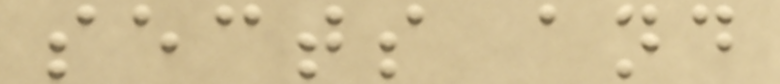sects and
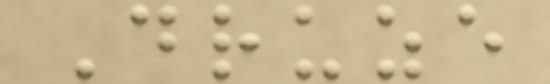Druze
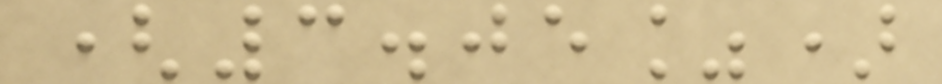(3.05%)
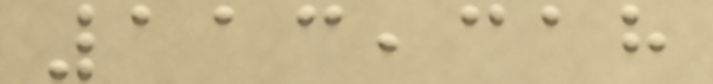113,318
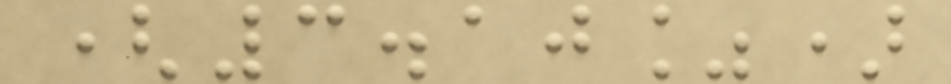(3.10%)
